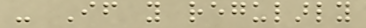- If you regularly
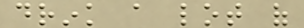drink a lot of
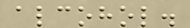alcohol.
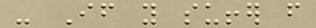- If you suffer from
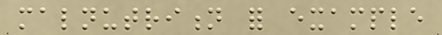malnutrition for example
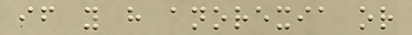if you have anorexia or
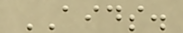AIDS.
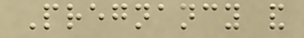Pregnancy and
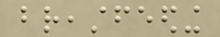breastfeeding
